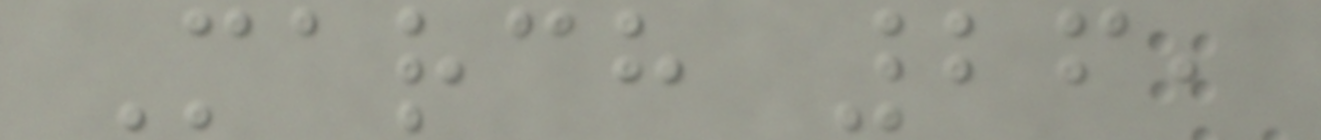March 26,
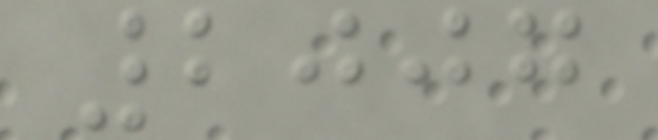2007
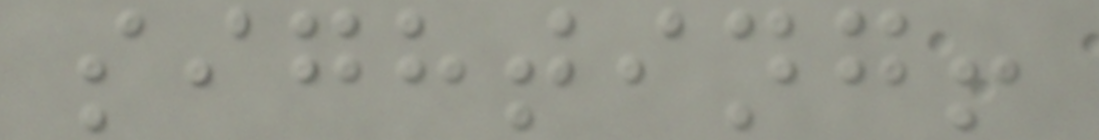sighting!
